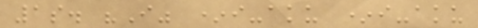1s. "I" *i-aku *i-aku
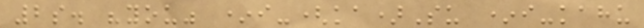2s. "you" *i-(ka)Su *i-kahu
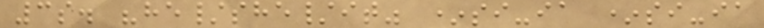3s. "he/she/it" *si-ia *si-ia
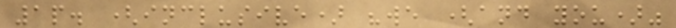1p. (inclusive) "we (and you)"
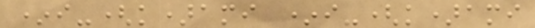*i-(k)ami *i-(k)ami
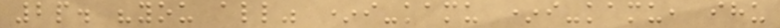2p. "you all" *i-kamu *i-kamu, ihu
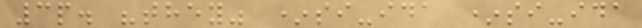3p. "they" *si-ida *si-ida
